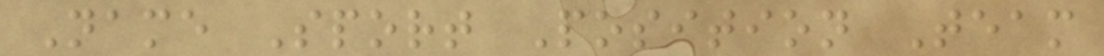Name Sport Position Team
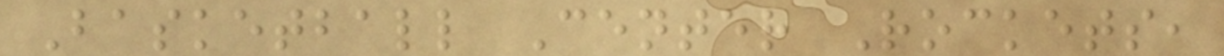Basketball Center Rockets,
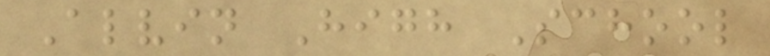Alvin High School
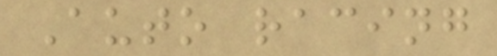Auto racing
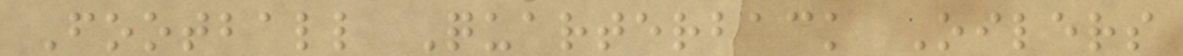Football Quarterback Oilers
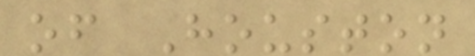of Houston
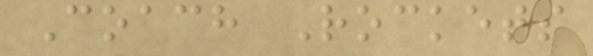Coach Rockets
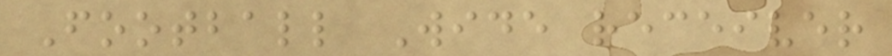Football Wide receiver
